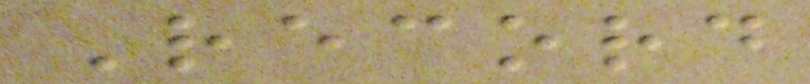Record
